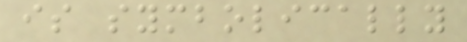is symbolically
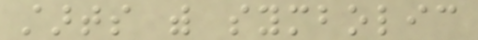starts with symbolic
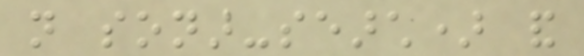not sonar-search) and
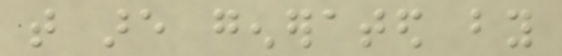that are generated by
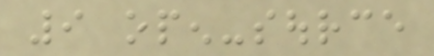9 open-source
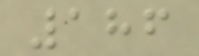186
